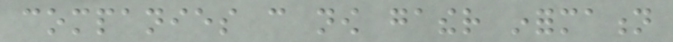companies can now gather information
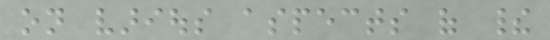on various aspects of their
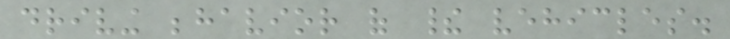driving behavior of their vehicles.
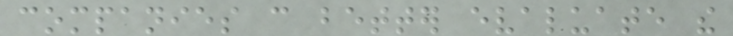companies can better evaluate the
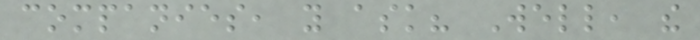companies, you ask? Well, the
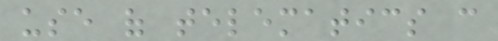use of telematics can
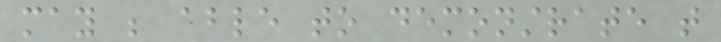may be able to demonstrate that
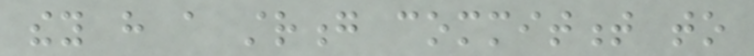they have a strong commitment to
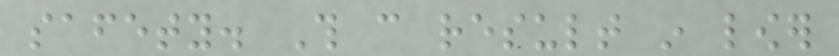safety. This can result in lower
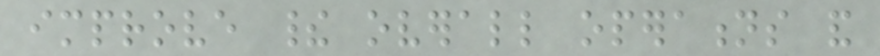improve their overall operations and
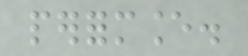performance.
